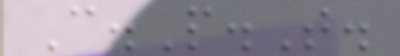C.P.T.
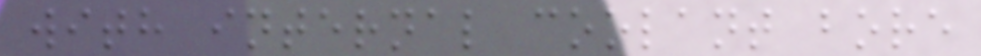with internal coolant bore
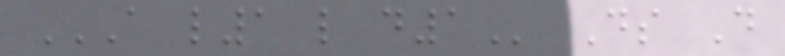A L1 L D1 Ds D
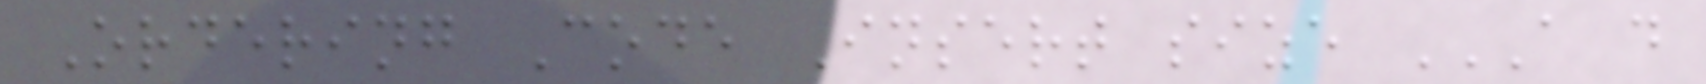Ordering Code Insert size A D
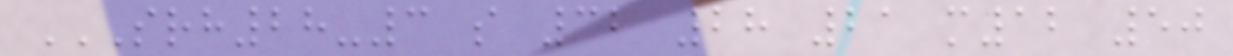SRH28-3 S 32 28 21 M12 50
